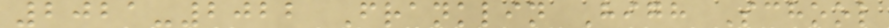2021-2022 Franklin High School
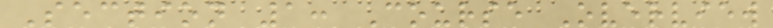Section 1: Course Overview
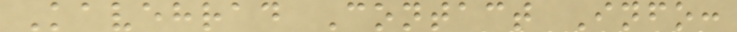Kavehrad Contact Info:
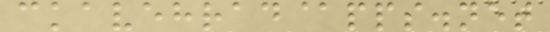ckavehrad@pps.net
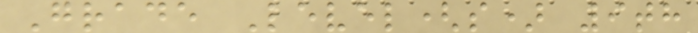Grade Level(s) 9th
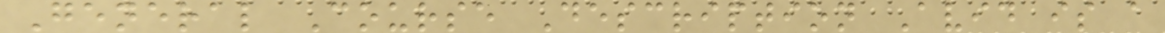General Course Description Avid is a
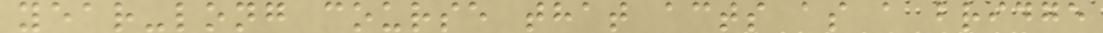year-long course that acts as a bridge
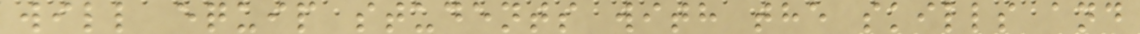will equip students with the skills and
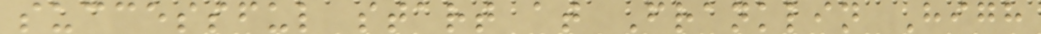successful start at Franklin High
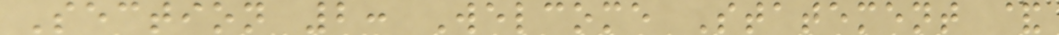Section 2: Welcome Statement &
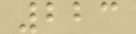223
